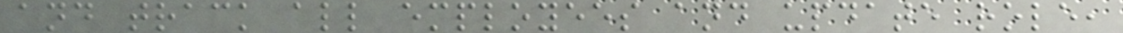and track all employees and update role,
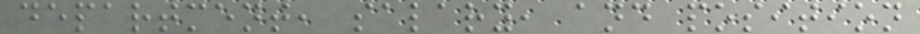department, salary, and position
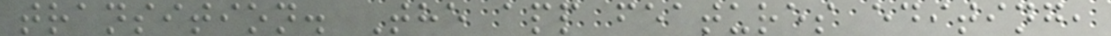transition. The app features editing,
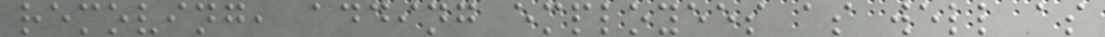removing, adding employees as well as
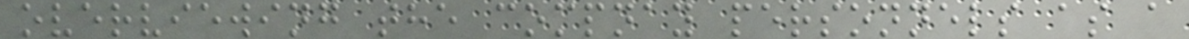overviewing the compnay personnels as a
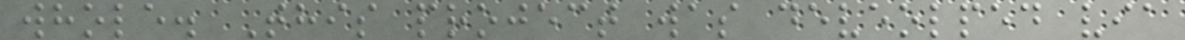whole. This project was deveolped via
